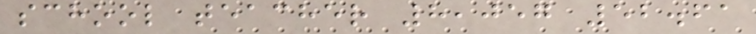school teacher 8,057 52.61
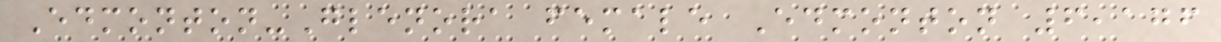Edmonton-Glenora female Edmonton 6,176
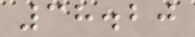38.20
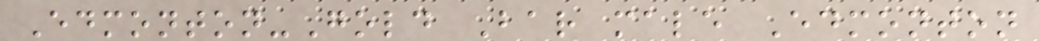Edmonton-Gold Bar male Edmonton
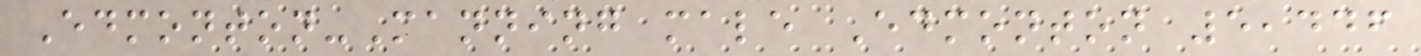Edmonton-Manning male Edmonton 5,446
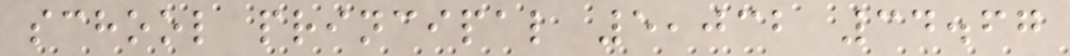school principal 5,032 34.67
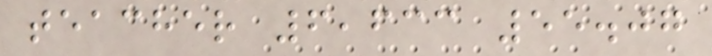teacher 6,633 55.07
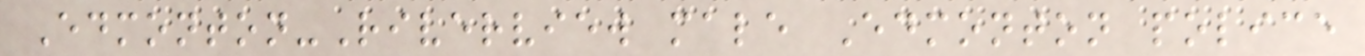Edmonton-Riverview male Edmonton police
